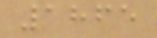1865
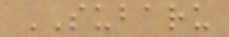SUBARU
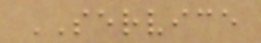SERVICE
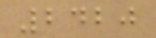2420
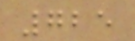725
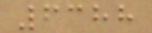6388
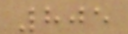805
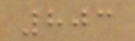803
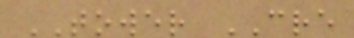TOWER CRE
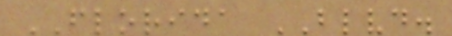FLORIDA BLVD.
